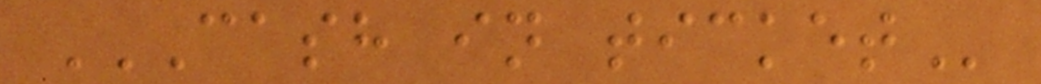CASH IN TICKET
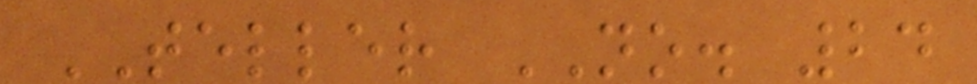TELLER NO. 24
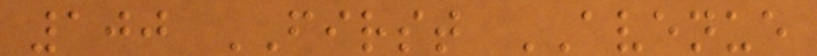100 FIRST AVENUE
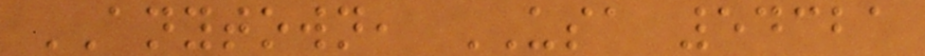ANYTOWN, USA 54321
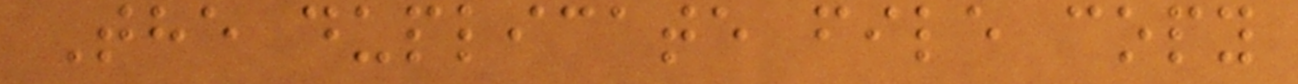The duplicate file copy
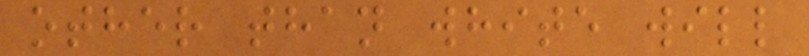other than white will
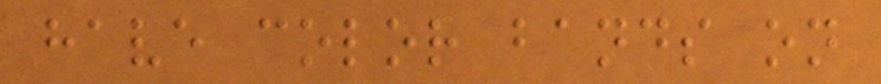have color bands on
